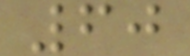60
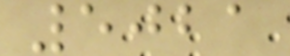5021
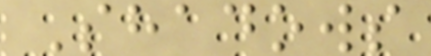Shadows
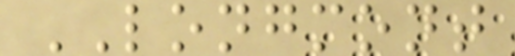LONGMONT
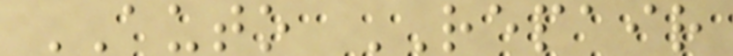AUTO REPAIR
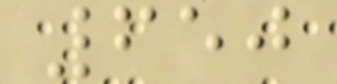650
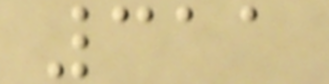311
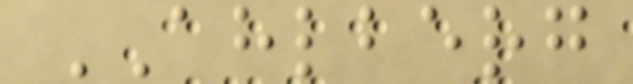AHLBERG
